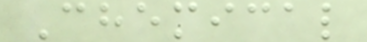Chemical
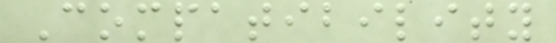Compatibility
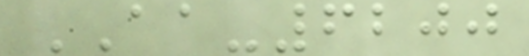AA-6200
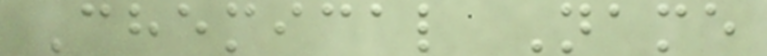Chemical Name
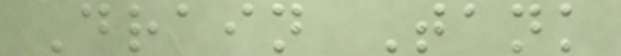Drain Tank
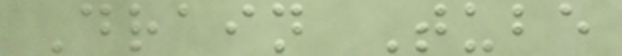Drain Tube
